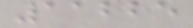11225
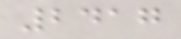2417
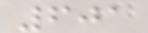601
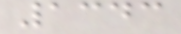1343
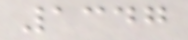1347
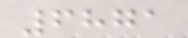6871
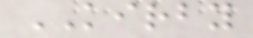KIRBY
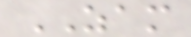ZAM
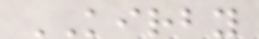KIRBY
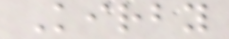Kirby
